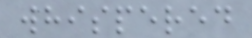whispered
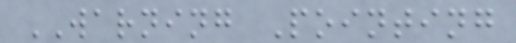WARNING Pointing
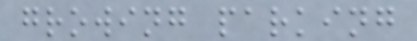growing parking
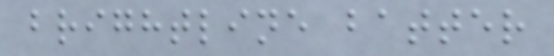brightline batter
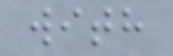with
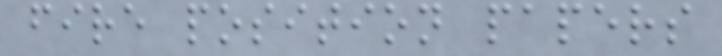fire position papers
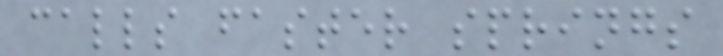calls faster springs
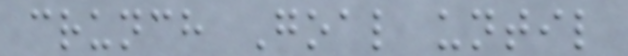crunch Goal until
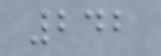242
